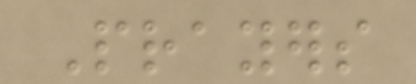Prayers
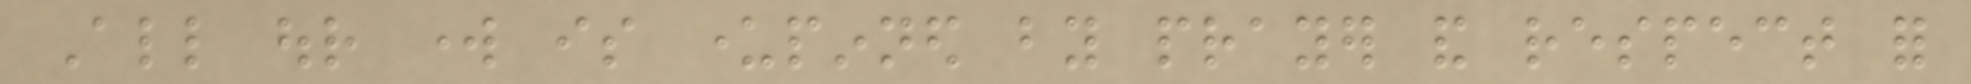All our work is underpinned by prayer and respect for
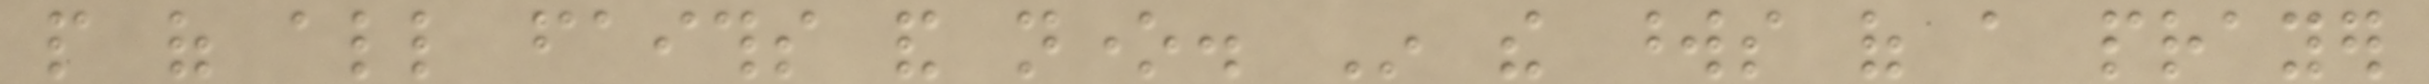people of all faiths and none. In the words of a prayer
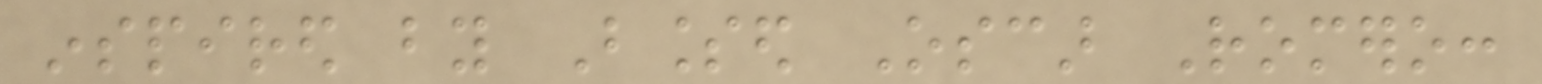inspired by Blessed Oscar Romero:
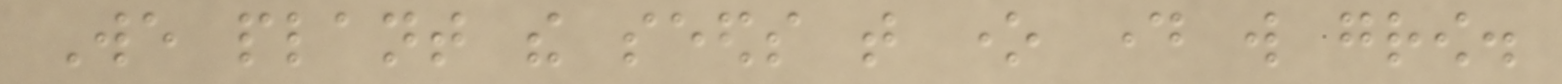We plant the seeds that one day will grow.
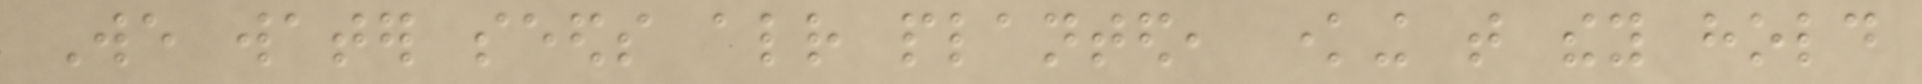We water seeds already planted, knowing that they hold
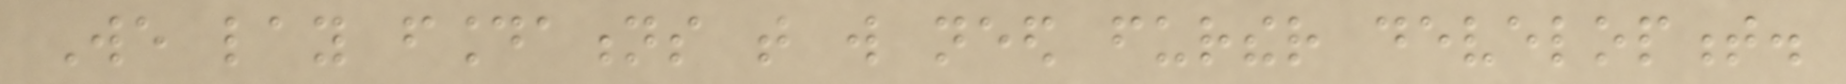We lay foundations that will need further development.
